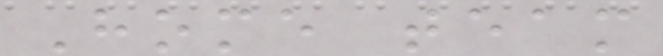Home team
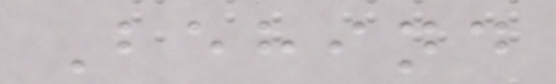Behind
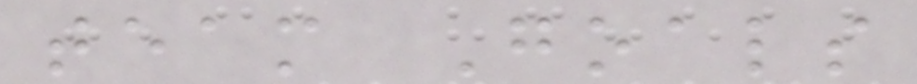team Goals
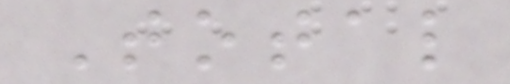Total
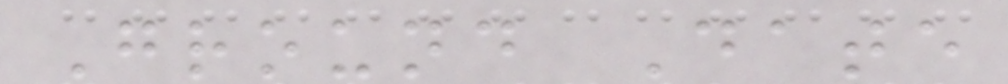Ground Date
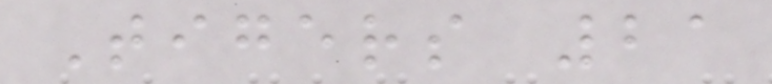Tigers 21
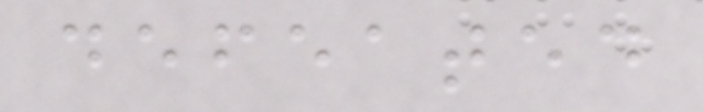defeated
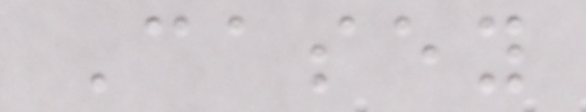Casey
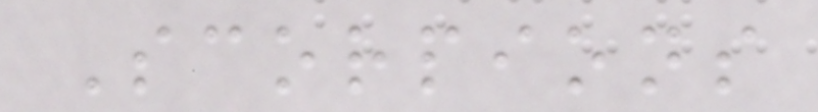Scorpions
